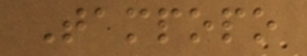Tampopo
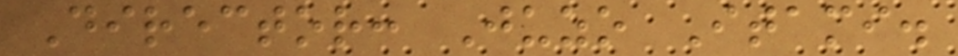Director: Juzo Itami.
